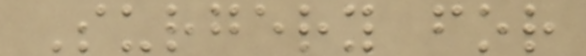Surgery for
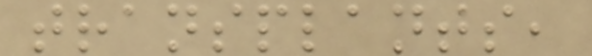transplants,
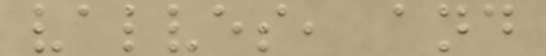valves, and
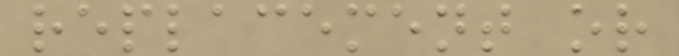replacement or
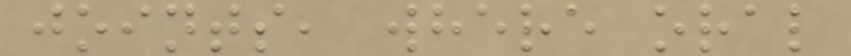joints, where oral
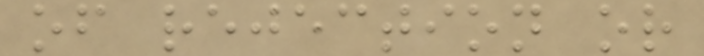of rejection or
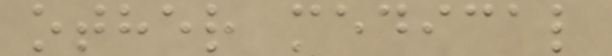other medical
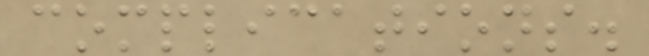complications.
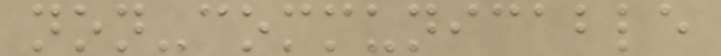non-communicable
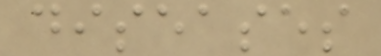diseases
